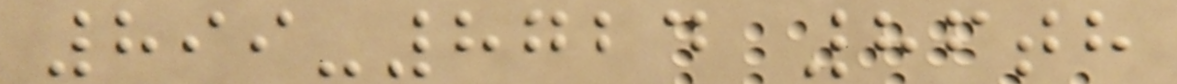899-8724 86th
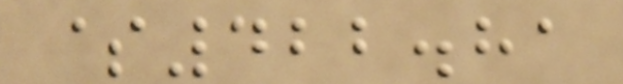$422.81
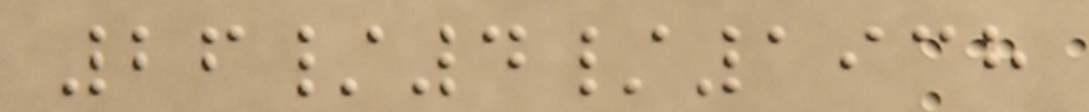26/4/1938
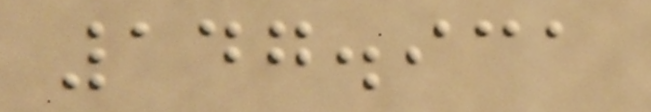147.931
